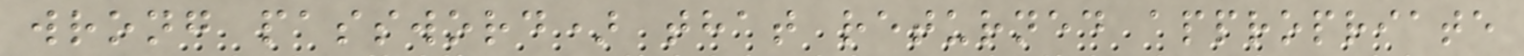wrong password) that returned appropriate
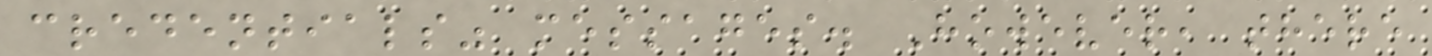credentials" messages. However, there
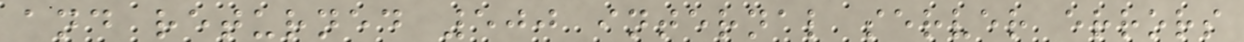and returned 500 internal server errors
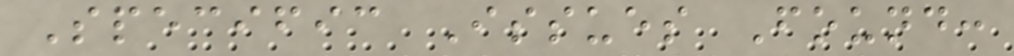Specific Issues Found:
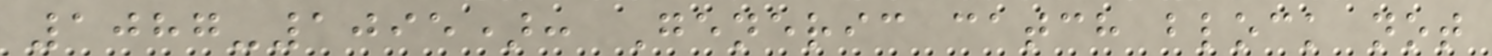1087-1095): Generic catch block not
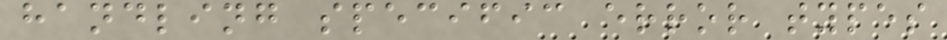handling specific error types
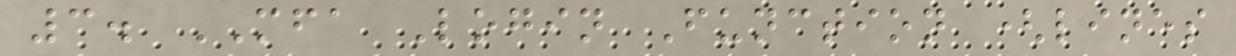3. MFA Login Function (lines
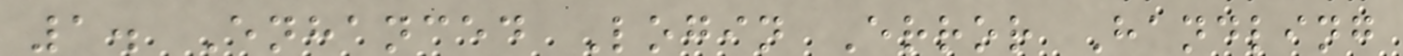1. Enhanced Login Error Handling
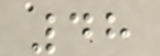48
